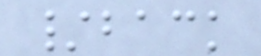/back
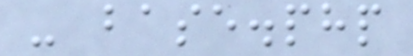- base.php
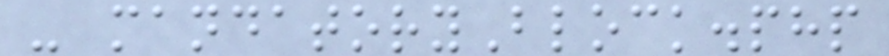- mandatoryBlock.php
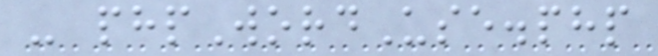- phpWordUse.php
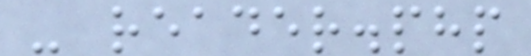- reader.php
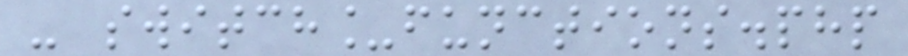- switch_functions.php
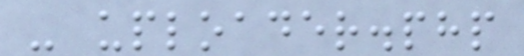- uploader.php
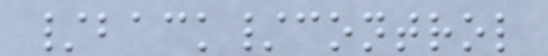/back/control
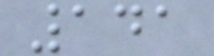141
